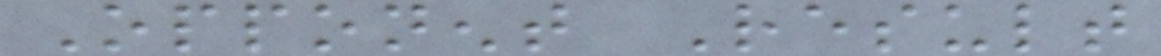Opponent Result
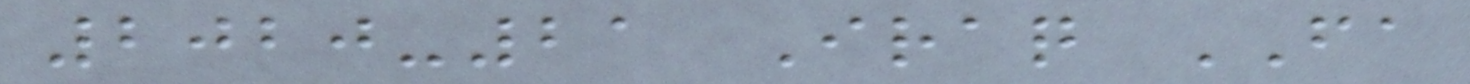2020-21 Iraq FA
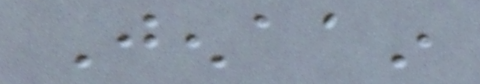Jenaain
